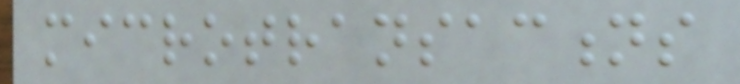microtransactions
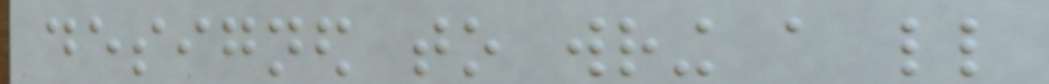designed to wring a little
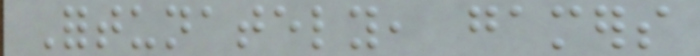Fortunately, gamers
